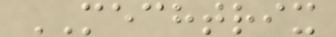MECHTRIX
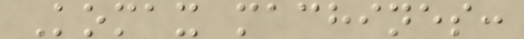Komax machines:
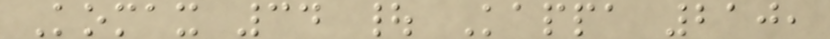Komax 34 | Kappa 210,
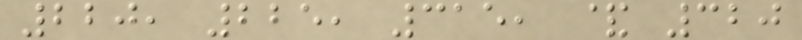220, 225, 315, & 320
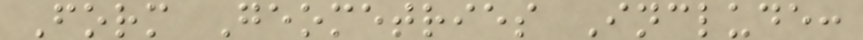Form Geometries Include:
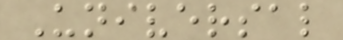Universal
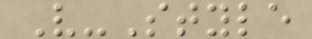V-Style
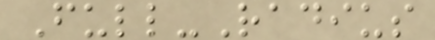Full-Radius
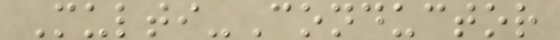Multi-Conductor
